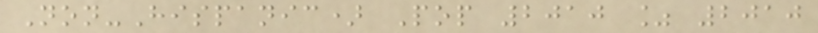Non-Hispanic) Pop 2010 % 2010
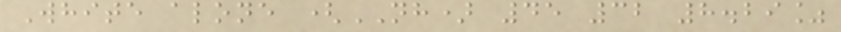White alone (NH) 45 32 8.29%
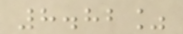8.82%
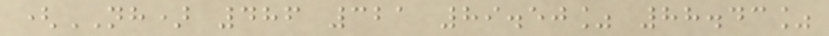(NH) 486 321 89.50% 88.43%
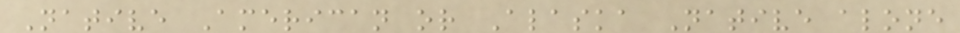Native American or Alaska Native alone
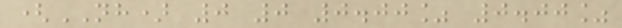(NH) 0 0 0.00% 0.00%
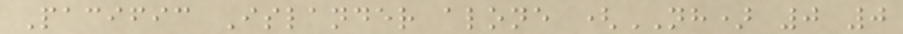Pacific Islander alone (NH) 0 0
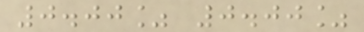0.00% 0.00%
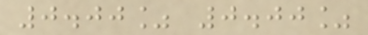0.00% 0.00%
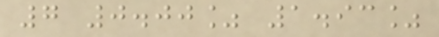7 0.00% 1.93%
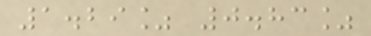1.29% 0.83%
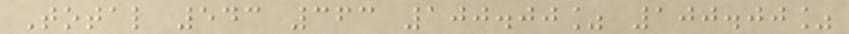Total 543 363 100.00% 100.00%
